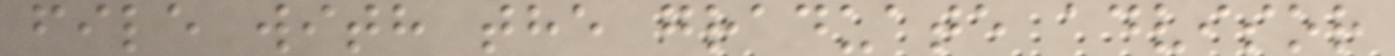file with the graduate advisor
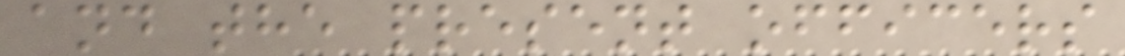and the present officers
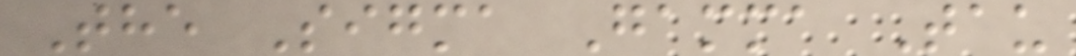The Sigma Gamma Tau
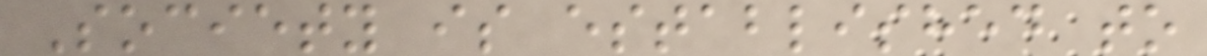Society is established to
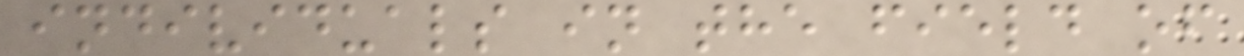individuals in the field of
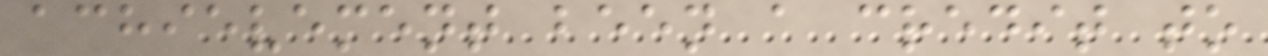achievement been a credit to
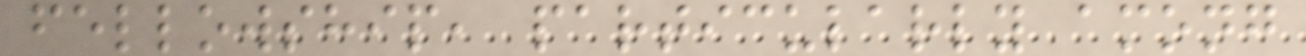fellowship, particularly among
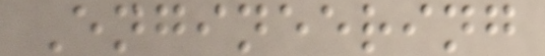Engineering
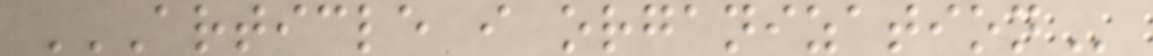ARTICLE I ORGANIZATION
